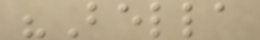"Bella
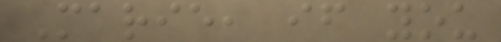Marie, if you
